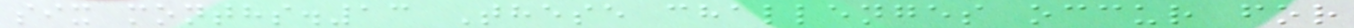six months.13 These challenges occur for
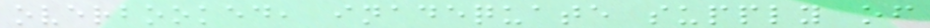overbooked, inadequate supply of
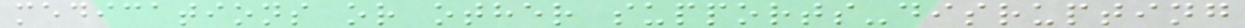medications or other supports-disrupting
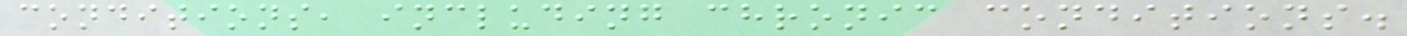conditions, including chronic conditions.
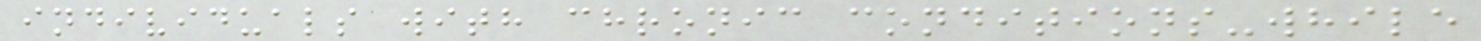individuals with chronic conditions-while
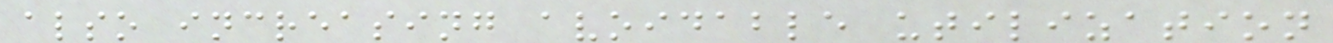also increasing avoidable utilization
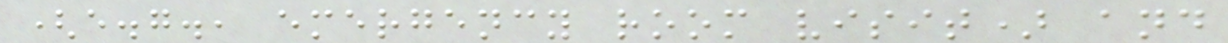(e.g., emergency room visit) and
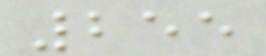255
